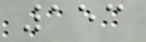153
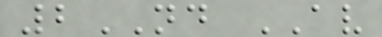2ND AV
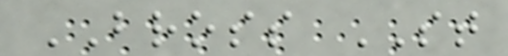BROSS ST
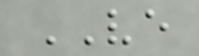VE
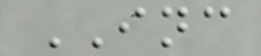INC
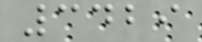3429
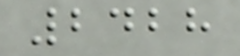2428
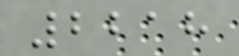2218
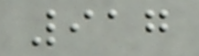917
